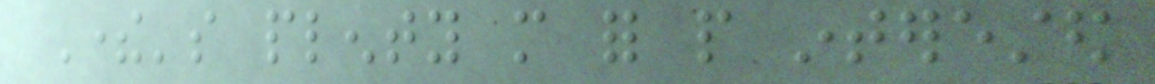There's plenty more for people interested
